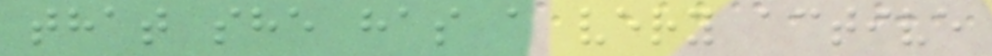that she has a very active
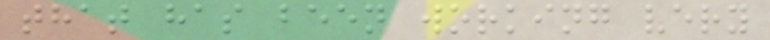that has been working very
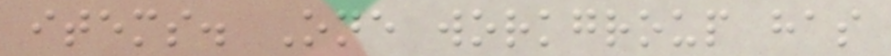items. One workgroup has
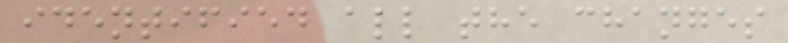identified all the changes
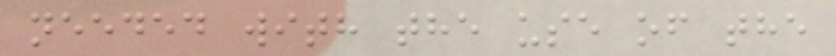needed with the use of the
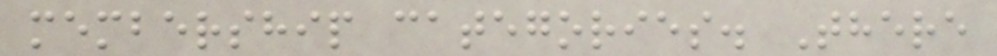membership categories. There
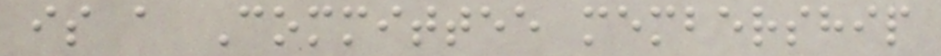is a Committee membership
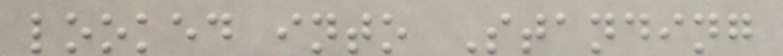looked into Standing
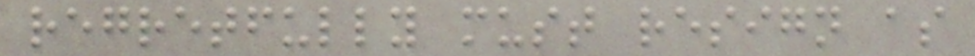regretfully must resign as
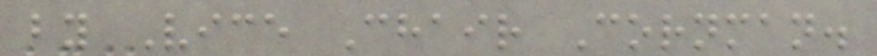by Vice Chair Cornman.
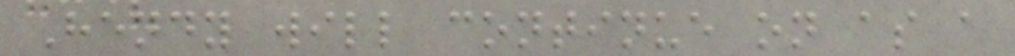Hendy will continue on as a
